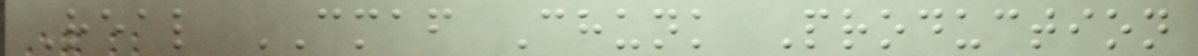Real CMAF Chunk Production
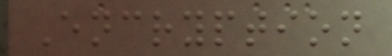Encryption
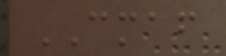CMAF
